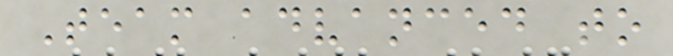Team advanced to
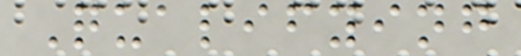Qualifying
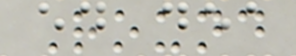Round
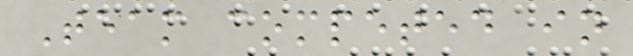Team competed in
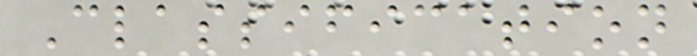Classification
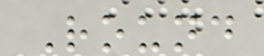Round
